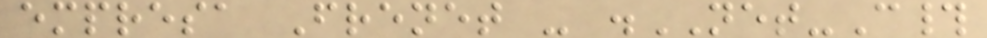empresa Frenet - .NET-C#
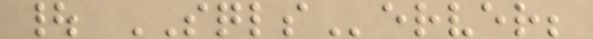| SQLServer;
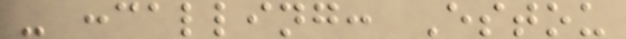- :calling: Estou
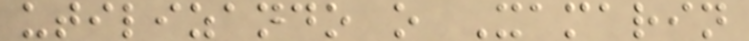utilizando o Xamarin
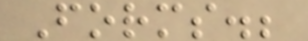Forms.;
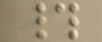#
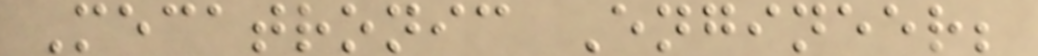Mecatronic Engineer;
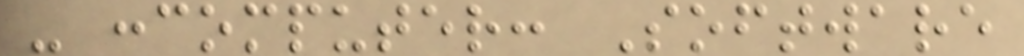- :computer: Software
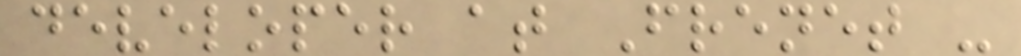developer at Frenet -
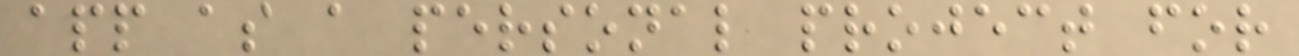app as a personal project for
